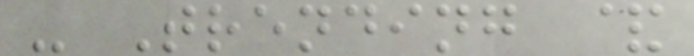- Trending &
